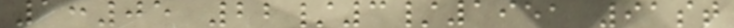1:05 22/3/1951 91st
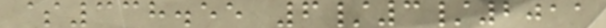$338.55 6/3/2011
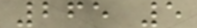265 5
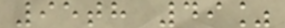95th 49%
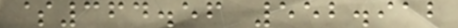$364.56 552.912
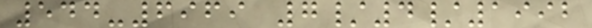544-6969 7/4/1992
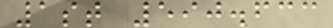1st 590.633
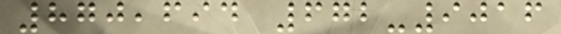870,694 672-9016
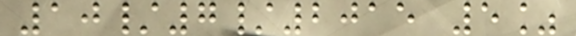10/7/2015 5%
